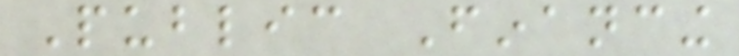Public Financing
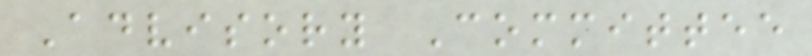Advisory Committee
